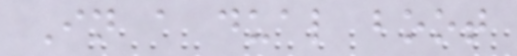In a dual boot
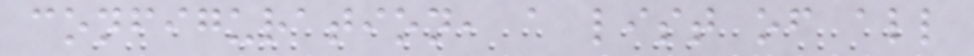configuration, a list of all
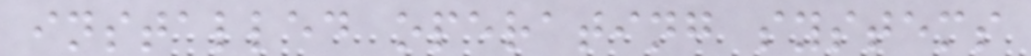installed operating systems
